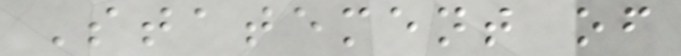Statement of
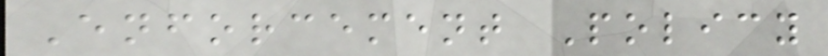Enforcement Policy
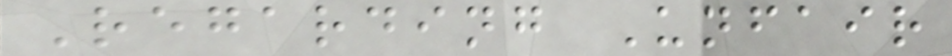Regarding Unfair
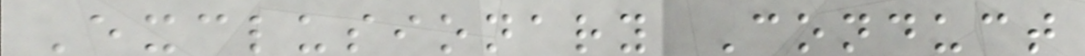Exclusionary Conduct
